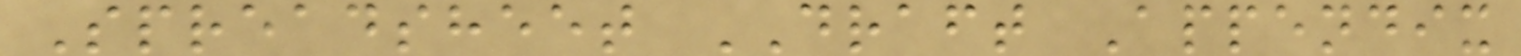Spreadsheet DRAFT Appendix
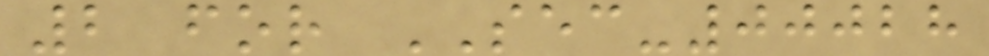2 for SEC-00028
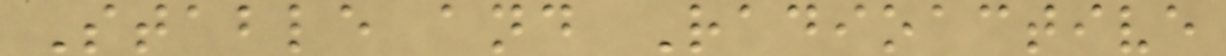Stable and Radioactive
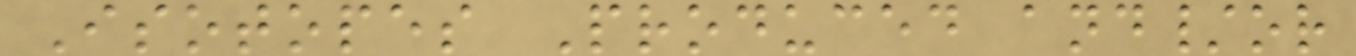Isotopes Produced and/or
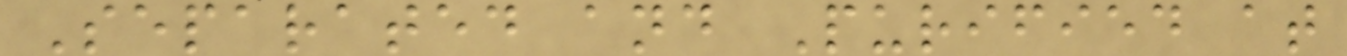Separated and Purified at
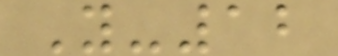Y-12
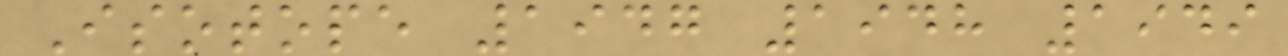Isotope 1947 1948 1949
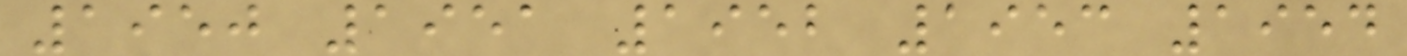1950 1951 1952 1953 1954
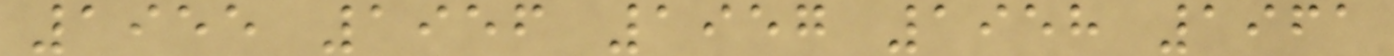1955 1956 1957 1958 1961
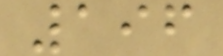196
